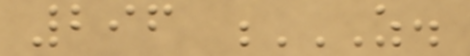296 Z.
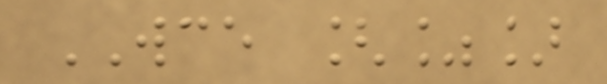WCE [%]
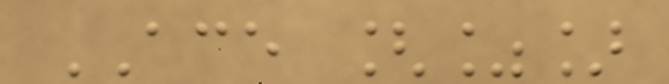ACE [%]
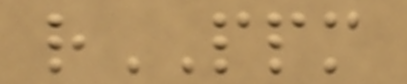rPPM
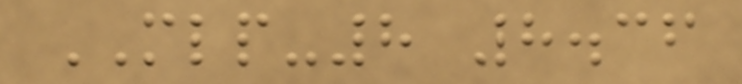MLP-8 8.36
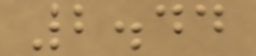2.44
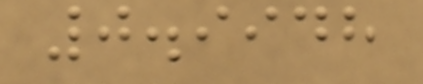0.9948
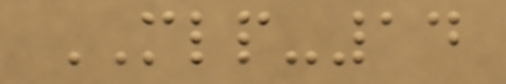MLP-14
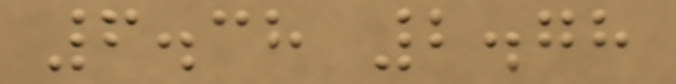6.38 2.78
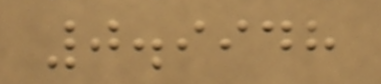0.9948
